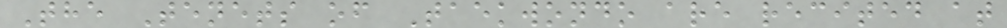The Tenets of Taekwondo are recited at
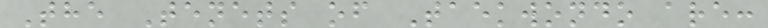The Tenets of Taekwondo are:
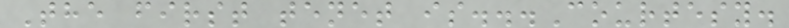The first tenet is...Courtesy.
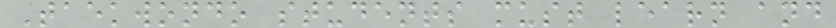Taekwondo students must learn and
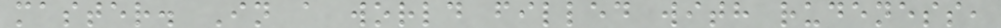master. In a world filled with rudeness,
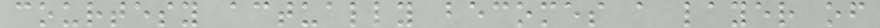courtesy actually becomes a layer of
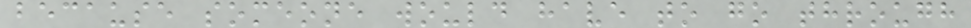because someone would have to go through
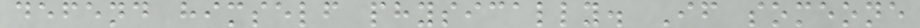defend himself physically. If someone
